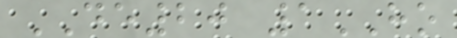DE20 1HO
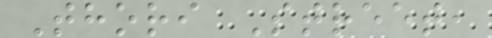Thori Street,
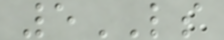5LS
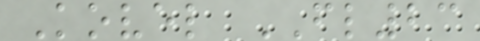Kovel FL23
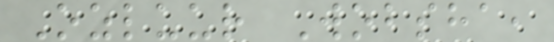Ozluur Wobsha,
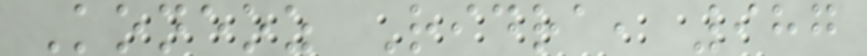Koneoz Ridra, 987
